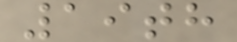19th
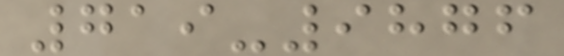719-9876
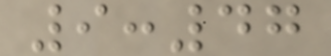9:47
